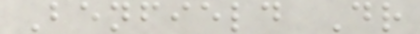Benfield Dr
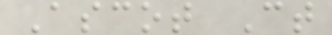Ascot Ct
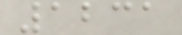1231
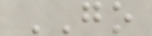GO
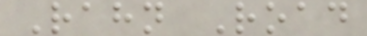Rahn Road
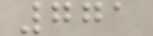771
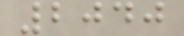2040
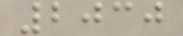2030
